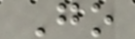Go
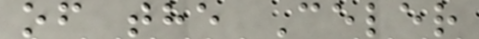of the Celer
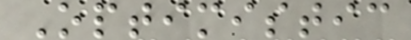Optimistic
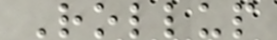Rollup
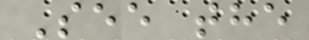See the
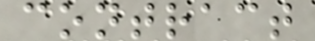contract
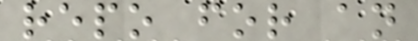repo for an
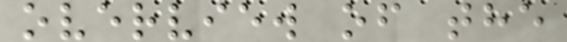overview of the
